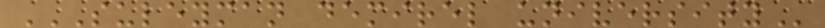SULEYMAN DEMIREL UNIVERSITY
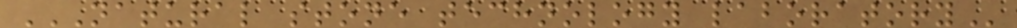NATURAL STONE TECHNOLOGY LABORATORY
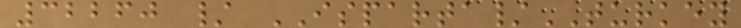32260 / ISPARTA/TURKEY
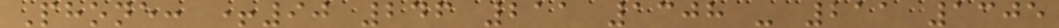Phone: +90 246 211 1308 - 211 1305
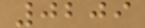0209
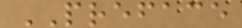PREFACE
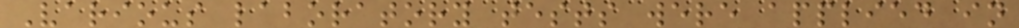Various laboratory tests were applied in
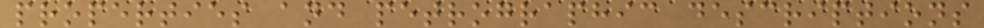properties and petrographic descriptions
